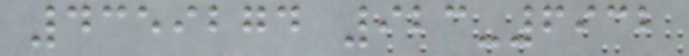4359274 923-6932
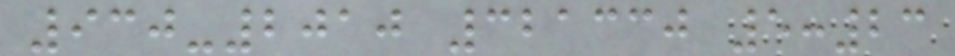930-2010 321330 5:23
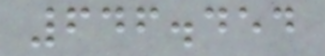646.454
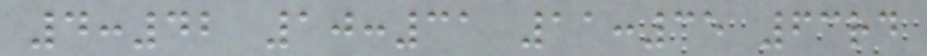4:42 10:31 11:35 63rd
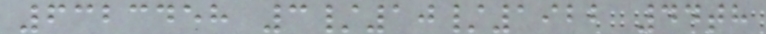6323458 3/10/1922 44th
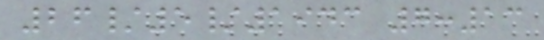26/5/1943 7:13
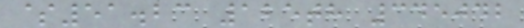$51.23 125th 345042
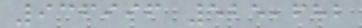936996 525,682
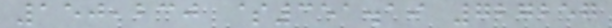150,230 $351.19 727257
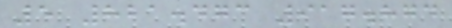5 821.473 917.874
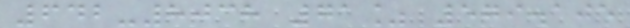642-8038 71% 579.105
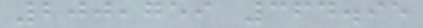200,759 364.95
